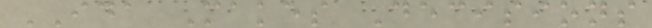IDA Makes Decisions
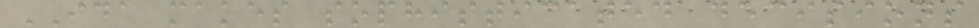IDA makes sophisticated decisions
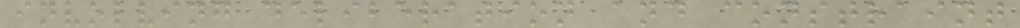involving deliberation and constraint
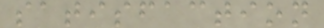satisfaction
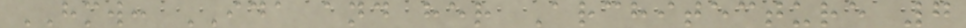HMW: IDA and her Architecture 7
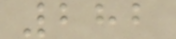282
